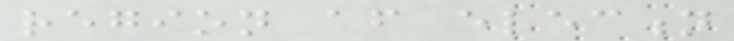region after election
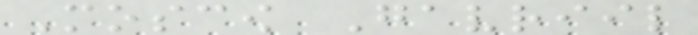Moscow Gavriil
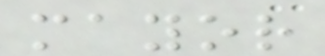mayor
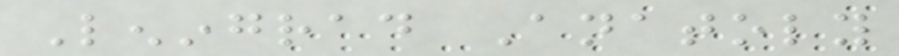Leningrad Anatoly
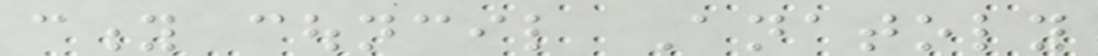city council Anatoly
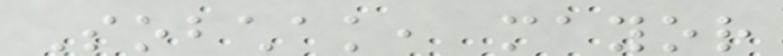Sobchak, mayor
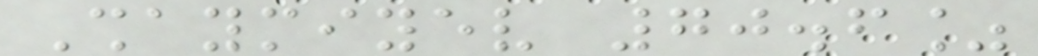Shaymiyev 70.6%
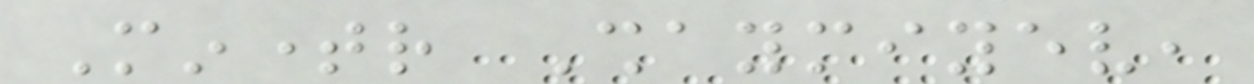Mintimer Shaymiyev,
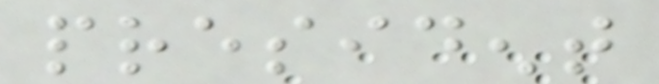president
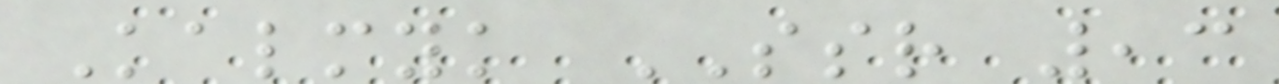Kalmyk SSR ,3
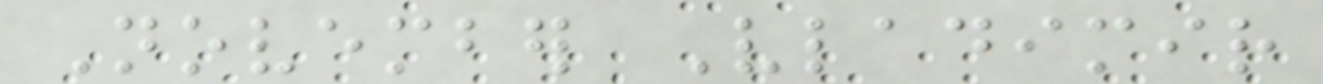November Vladimir
